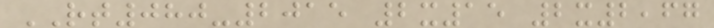RT080-2015 2x15 2x2,67
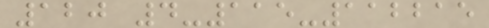120 4-115-112215
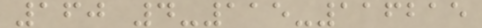160 4-115-116215
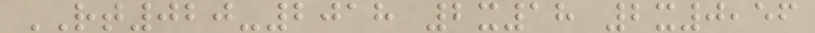RT020-2018 2x18 2x0,56
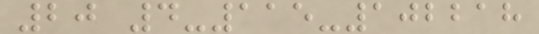20 4-115-102218
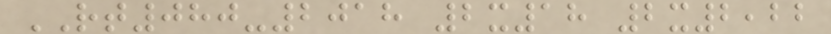RT080-2018 2x18 2x2,22
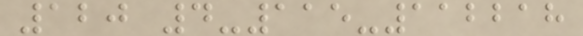120 4-115-112218
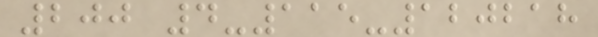200 4-115-120218
